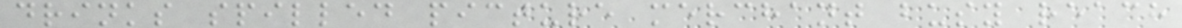drinks spilled picture merchant busy reach
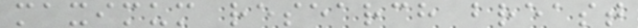maximum research breast
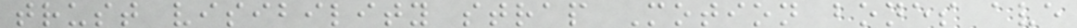trust visibility strap Motion bones ave
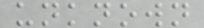unknown
